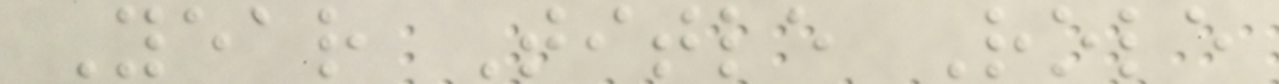Year Title Role
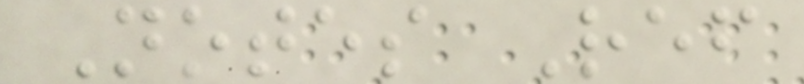Notes Ref
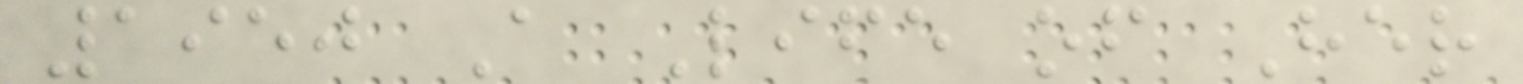1950 A Life of Her
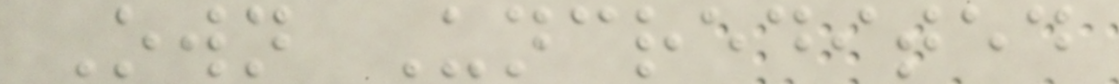Own Uncredited
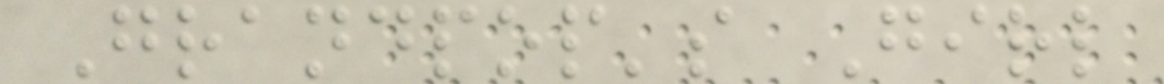Grandpop's Girl
